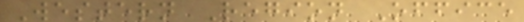Western Region Office
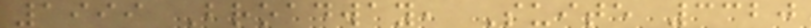1999 Broadway, Suite 3320
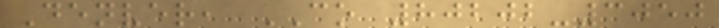Denver, CO 80202-3050
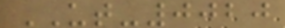UT-0020
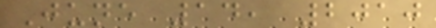June 14, 2010
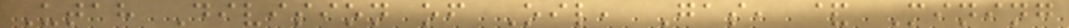Utah Division of Oil, Gas, & Mining
